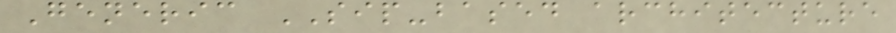Generic SIP-based architecture
